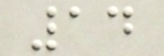14
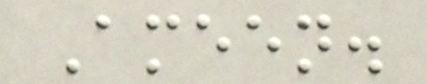Ameen.
